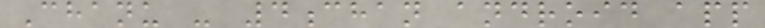Chanu - 4chan android app
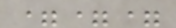===
